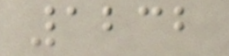1232
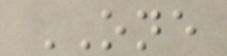ONE
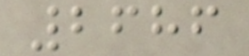2686
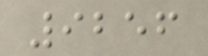9256
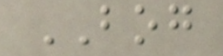BOG
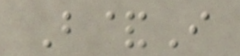B&I
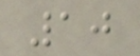10
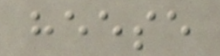heese
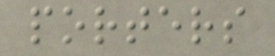porters
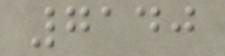7140
